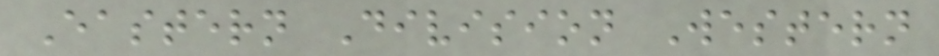Eastern Division Western
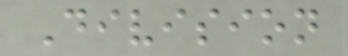Division
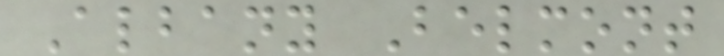Albany Belmont
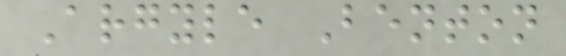Argyle Benton
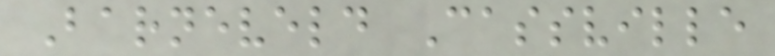Barneveld Cassville
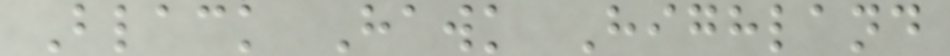Black Hawk Highland
